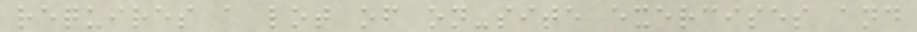requires a lot of on-site exercises and
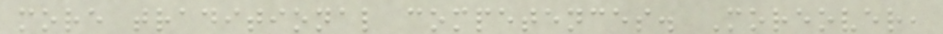more traditional competences. Moreover,
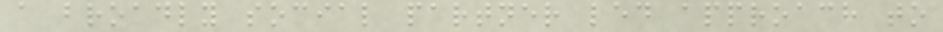a broadly social partner led approach to
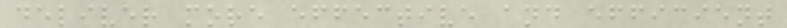deliver more effective and efficient
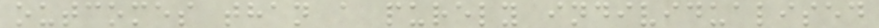outcomes than a purely individualised
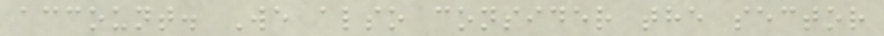account. We also consider the sector
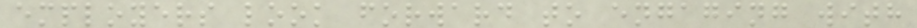employers look forward to engaging with
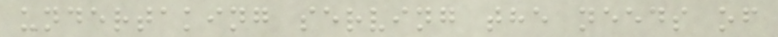undertaking serving the needs of
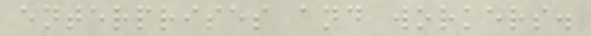enterprises and workers.
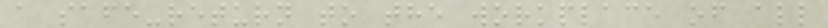a safe-return to the workplace of all
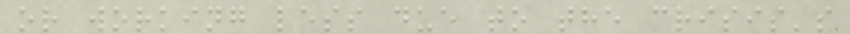or working less due to the crisis's
